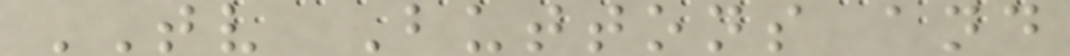TV Buttons and
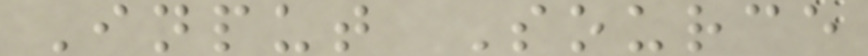Input Source
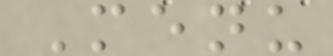Menu
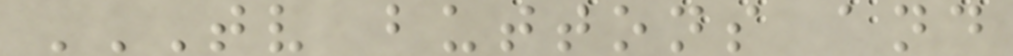TV BUTTONS AND
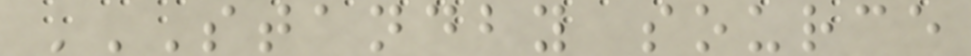STANDBY SOURCE
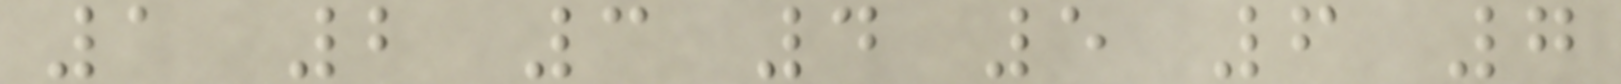1 2 3 4 5 6 7
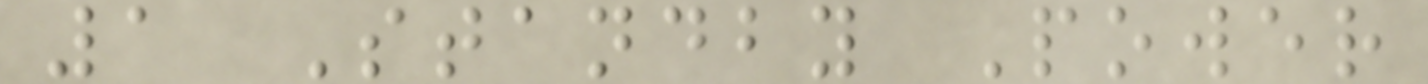1 Standby Power
